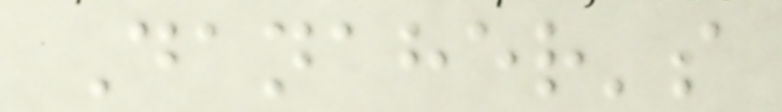Danaher's
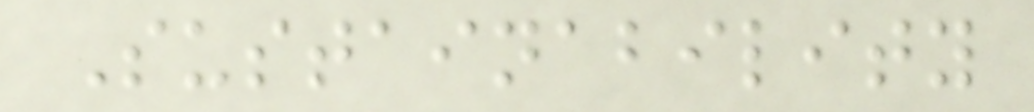Sustainability
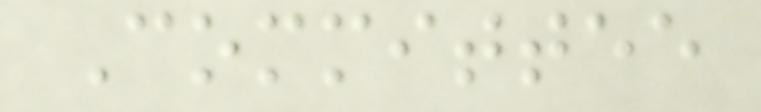Committee
